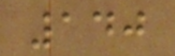140
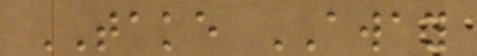TAKE AWAY
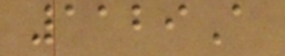1129A
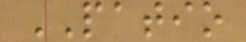PATIO
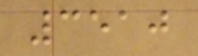3510
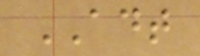ADT
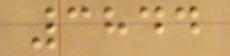3844
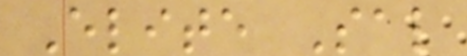Elite Sal
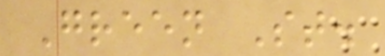Green St.
